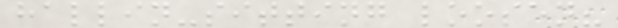hallin-sitting loosen?
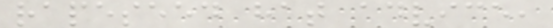rapeseed hat advice,
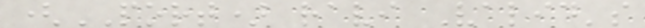(PORT) ravi Valid's
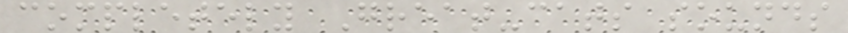completely Great-cats sounds
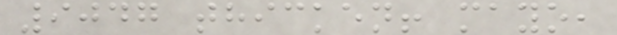9047 thicken! mayo,
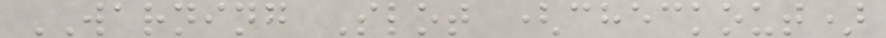WARNING Slot (checkout)
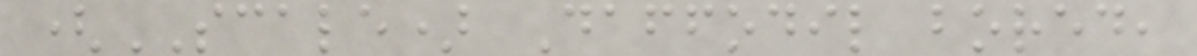(SCALE) Daffodil bored,
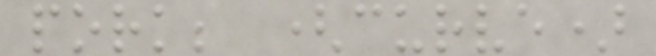pork; (curve)
